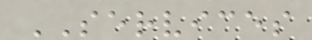SERVICES
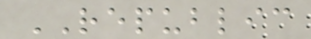REPUBLIC
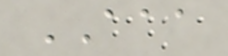AAA
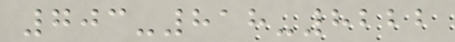703-818-8222
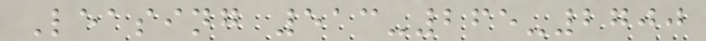Leasing 513-265-2700
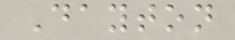Dayton
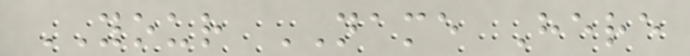YOUR NAME Here
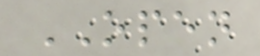OPEN
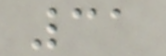31
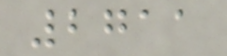2711
